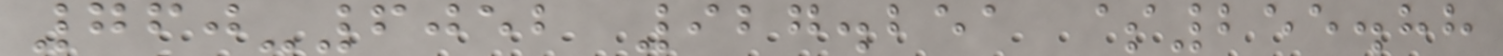760-6052 927.251 $255.88
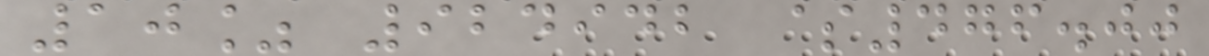10% 924942 $476.00
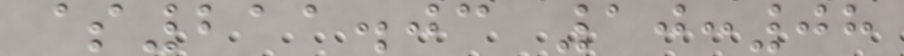$211.03 10:08
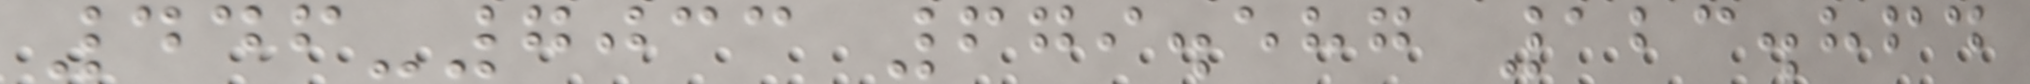446-7033 679.587 123.864
